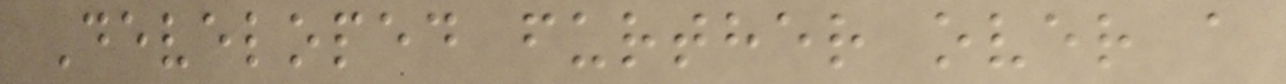Developed further over a
